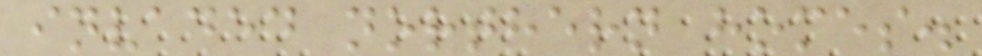invaded northern homes.
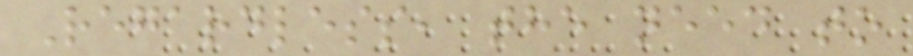Regardless, the need to
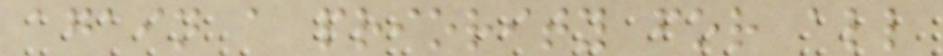again a priority for all
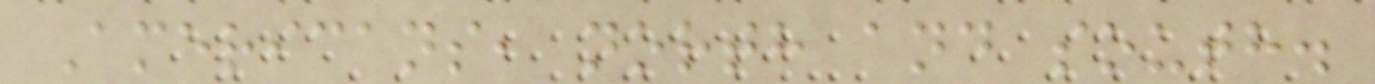Americans, north and south.
